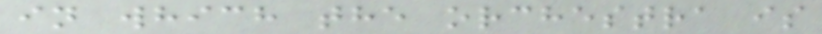in which the orchestra is
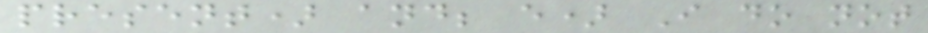present) and; e) I do not
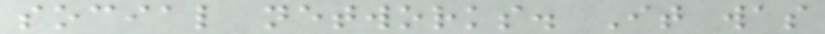social networks. It was
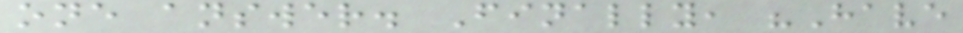one answer. Finally, "Have
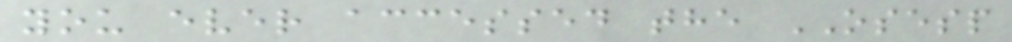you ever accessed the OSESP
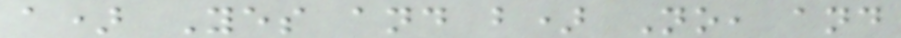a) Yes and b) No, and
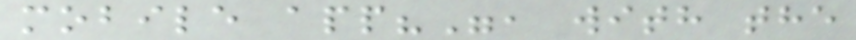mobile app?", with the
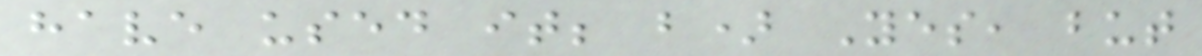have used it; b) Yes, but
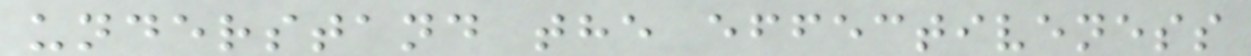understand the effectiveness
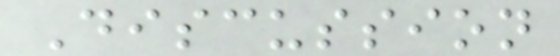Discussion
